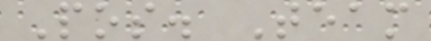Pos. Team
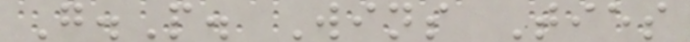G.P. Wins Ties
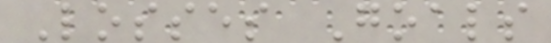Losses Goals
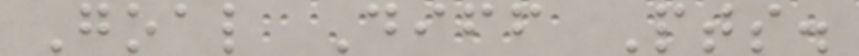Goal Diff Pts.
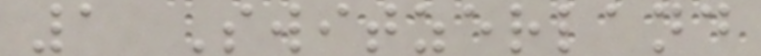1 Switzerland
